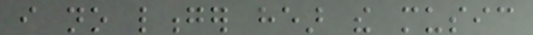i no longer hear the music
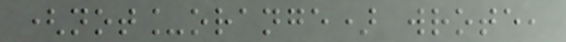(not_orange) wrote,
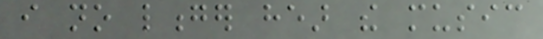i no longer hear the music
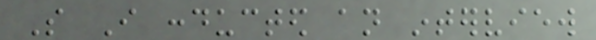So I conducted an interview
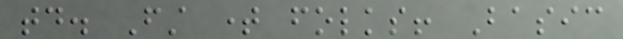today. First time folks! Basic
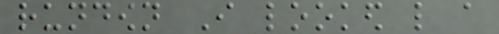rundown I looked like a
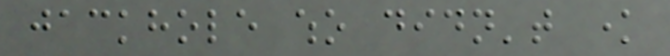jackhole who didn't know
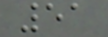51
